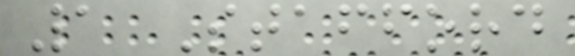1 Stafford
